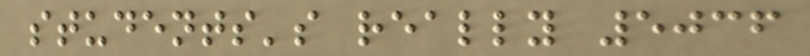students's really 5036
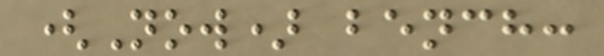(Now) bench:
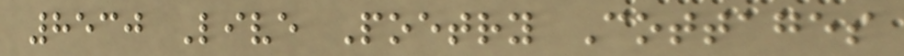8530 Live Poetry Cottages
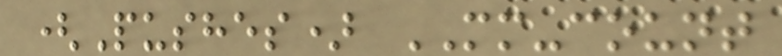(Pushes) MM-count
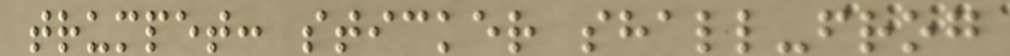trumpet: sticker shall-frog
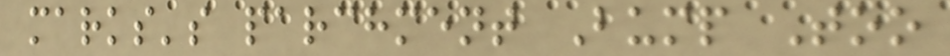marks's parchment Bump Too
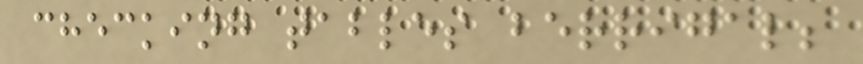checking tables berrigal;
